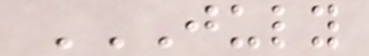JULY
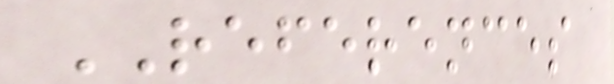REFERENCES
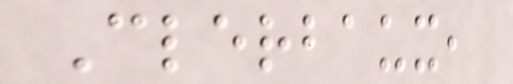Clerbaux,
